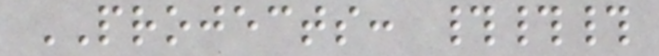PROJECTS: ###
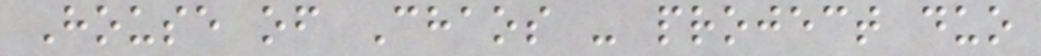House of Chaos - project duo
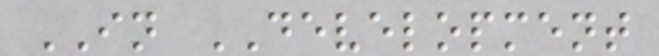IN DEVELOPMENT
